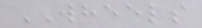WHEELS
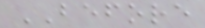BEFORE
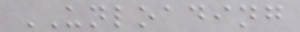UNLOADING
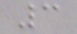3
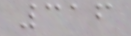316
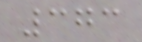373
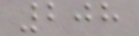208
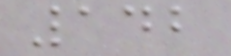142
